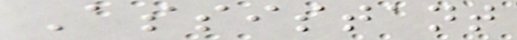Assistant
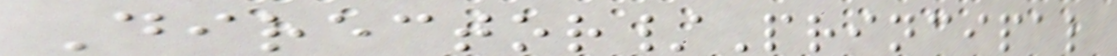Director/Principal
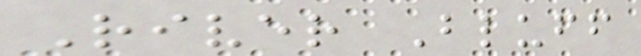River Bluff
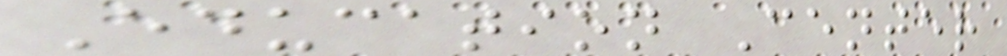Education Center
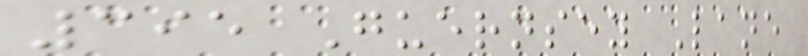395 Guernsey Lane
